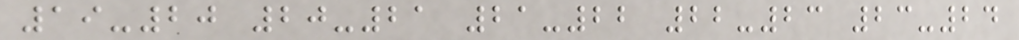19-20 20-21 21-22 22-23 23-24
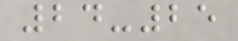24-25
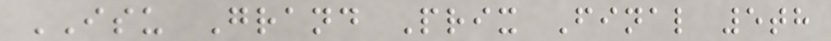ISU Grand Prix Final 5th
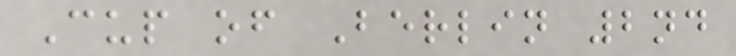Cup of Berlin 2nd
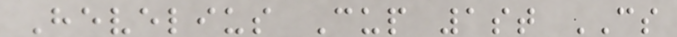Hevelius Cup 1st CS
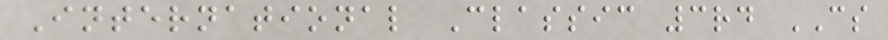International Classic 3rd CS
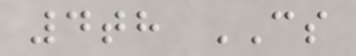4th CS
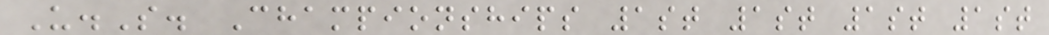U.S. Championships 1st 1st 1st 1st
